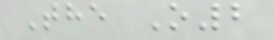The O2
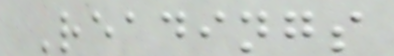Readings
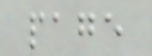page
